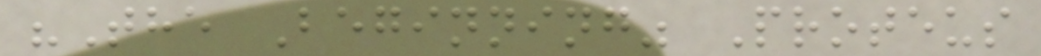"The Beginning" Proteus
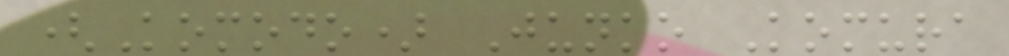(Komodo) Junko Komura
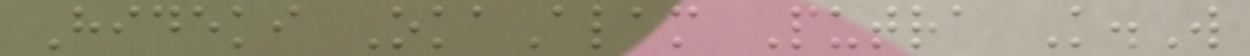Hideki OkaAlam Putra K.W
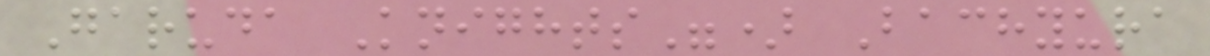Garuda Knights") Bachyura
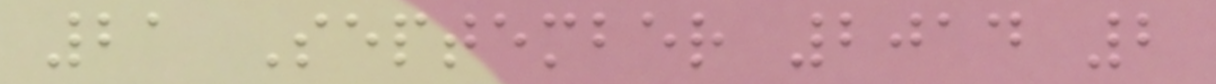21 September 2014 2
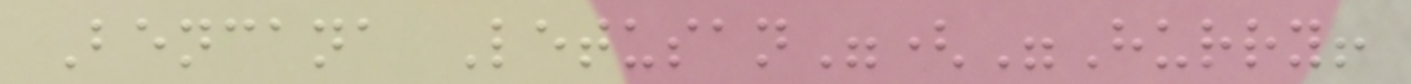Bencana Letusan"("Hurry!
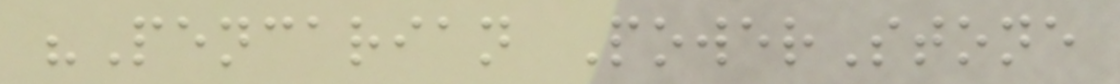"Pencarian PowerStone
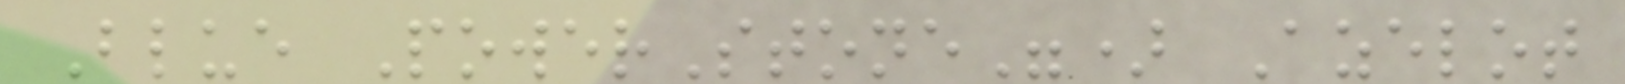Blue PowerStone") Azelot
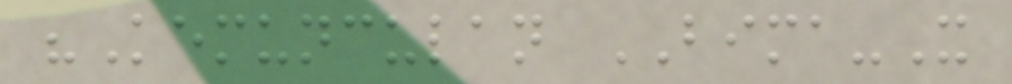"Kemunculan BIMA-X
